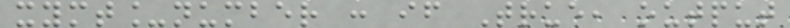xymt_number : if True, output
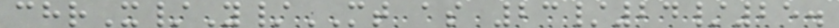chrX/Y/MT as 23/24/25.
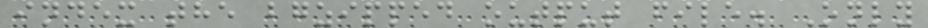index the bgzipped output file. Only
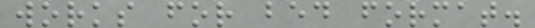works for bed format.
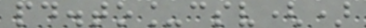pd.to_csv()
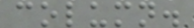column.
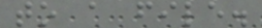to a file.
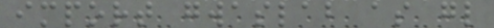import gwaslab as gl
